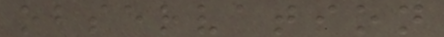observation
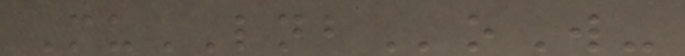MuLNBoW-
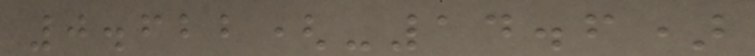0.622(-14.6)
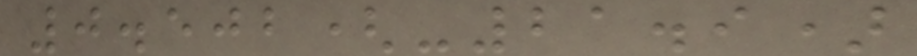0.502(-21.9)
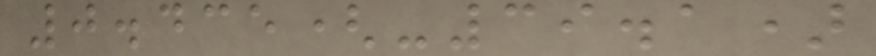0.435(-39.1)
